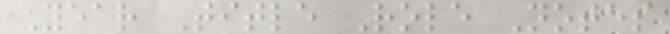Year Title Role Notes
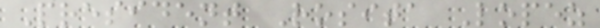President Rosita Lopez
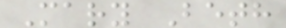Mary Beth
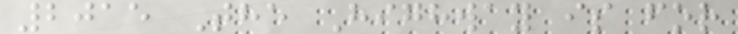2015 The Highway is for
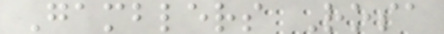Gamblers Rosa
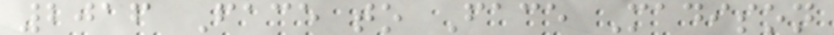2016 Face to Face Madison
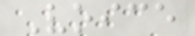Voice
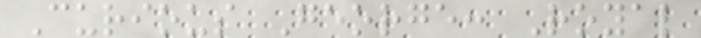Curious George: Royal
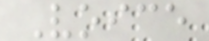Voice
